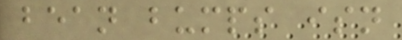bean bumps isn
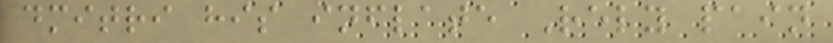dmitri his inflate Rely pain
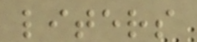liters
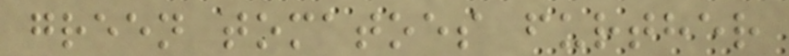green tomatoes further
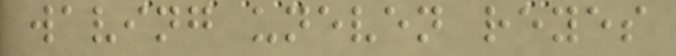waving uneven reyes
